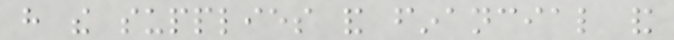have the supplies and financial and
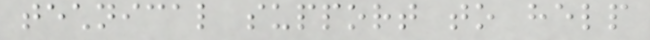technical support to help
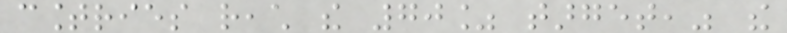countries reach the 70% target," the
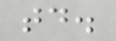today.
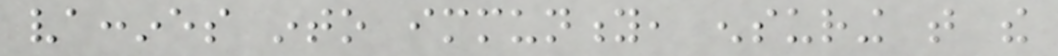vaccines into immunity, ensuring that the
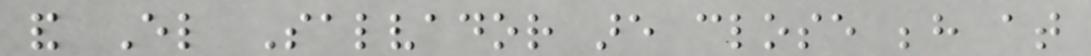and El Salvador are close behind at
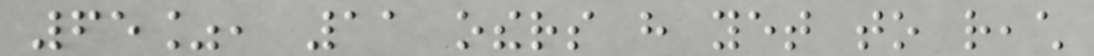65%, 11 others have yet to reach
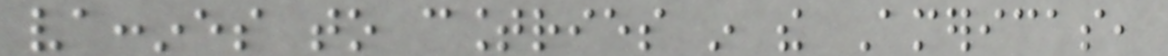vaccines to countries in the Americas,
